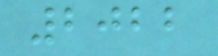2022
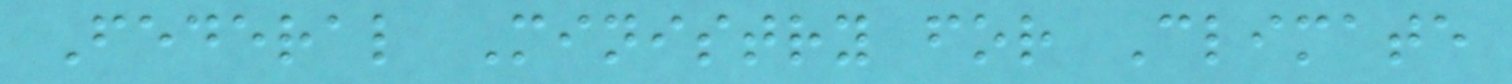Federal Ministry for Climate
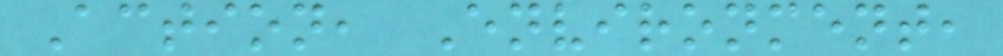Action, Environment,
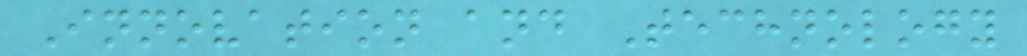Innovation and Technology
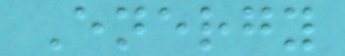Energy
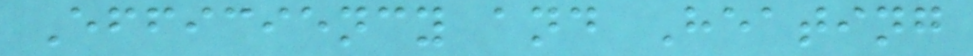Efficiency and Heating
